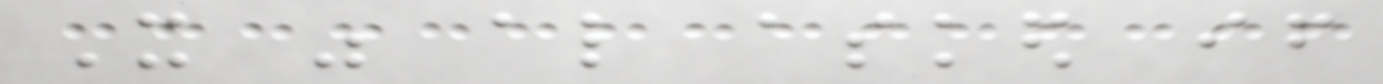It was also asked if
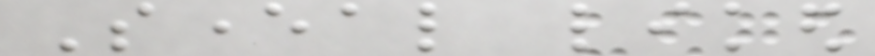Several liked
